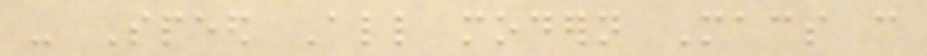- Speed All modern Macs can
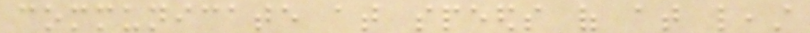communicate at speeds of at least
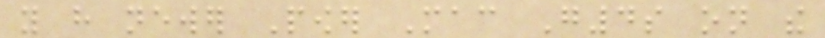you have newer Power Mac G4s on the
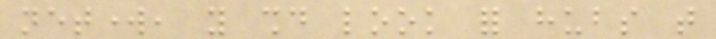network, you should look for hubs that
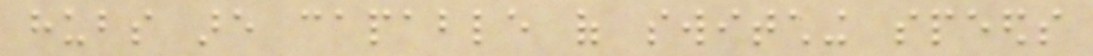hubs are capable of switching speeds
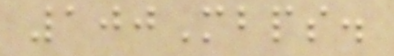100Mbps.
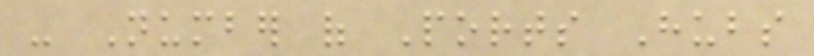- Number of Ports Hubs
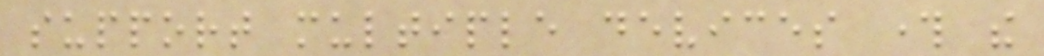support multiple devices through the
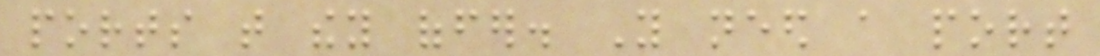ports that they offer. You need a port
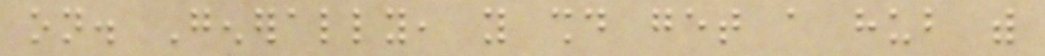on. Generally, you should get a hub with
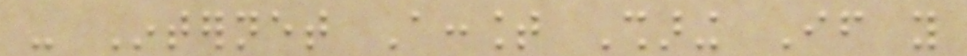- Internet Account Sharing If you
